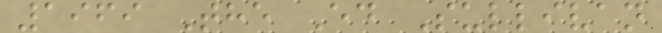1969 The Ed Sullivan
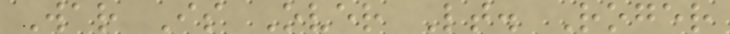War Is Over Lt. Roger
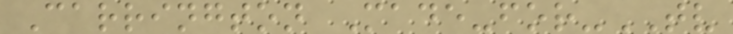Carrington Made-for-TV
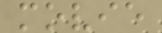movie
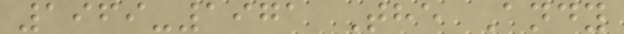1969-1971 The Andy
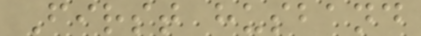First husband
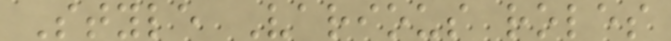Style Various roles
